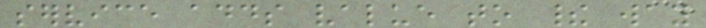service adds value to their way
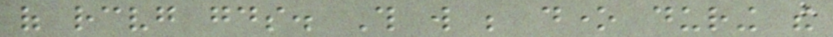of receiving goods. This will be done during the
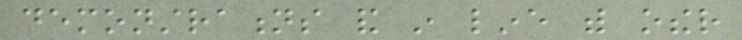demonstrations and in line with other
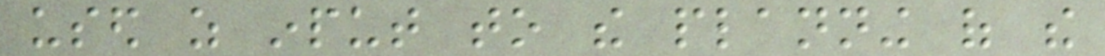used as input to the planning of the
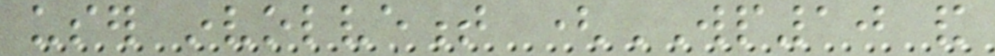user involvement (WP10 and
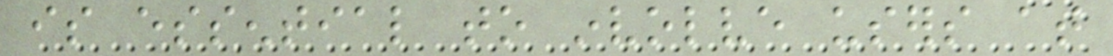is essential to involve users at
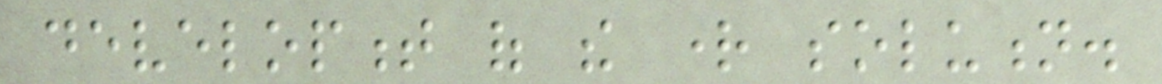development of the right solution.
